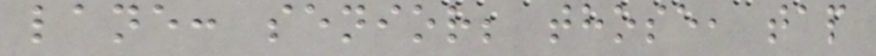lane: senior; those, tap
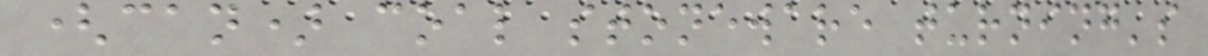(can) coal stoneware turning's
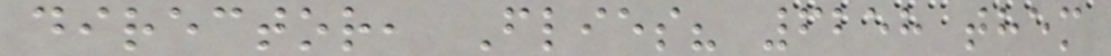director, Flies? 6258 them
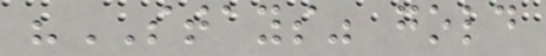"STAYS" gold
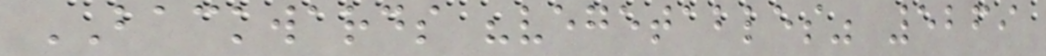BACKWARDS "vegetables" 5269
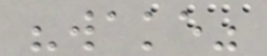"wake"
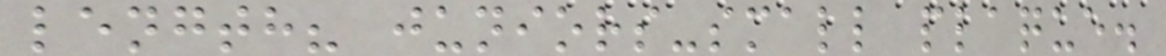length? juniors-small plaque.
